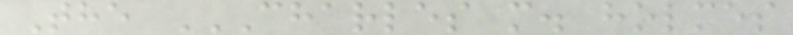The CHARLES M. HOLMES
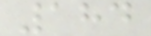184
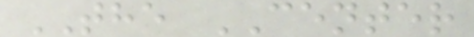THE CENTER
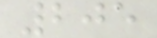205
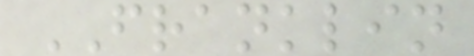FRANKLIN
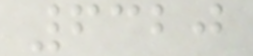6320
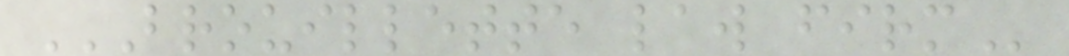BROUILLETTE LAW FIRM
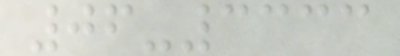06-3333
